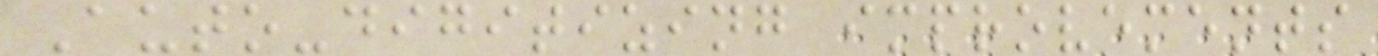Auto-digitizing improvements
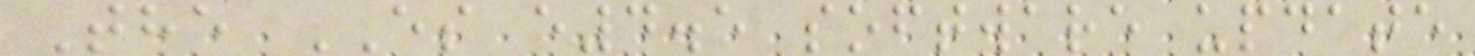The ES e4.5 software update
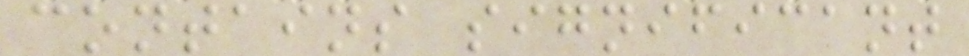contains significant
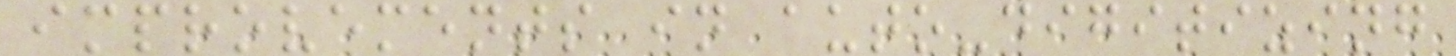improvements in auto-digitizing
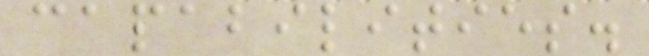capabilities.
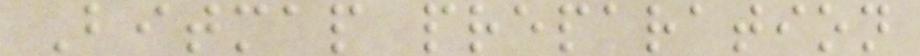Bitmap preparation
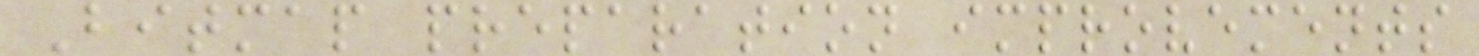Bitmap preparation improvements
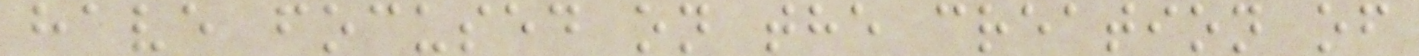have focused on the creation of
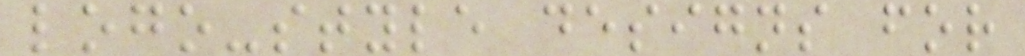logo-style designs for
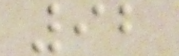92
